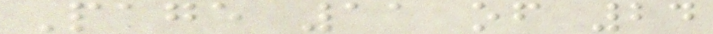Page 11 of 24
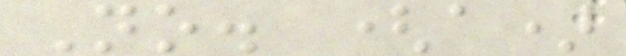No. (a)
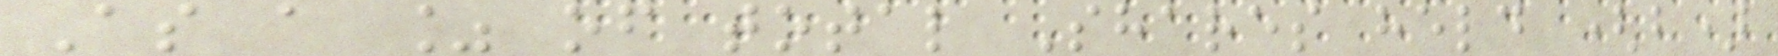As a % of total Shares held (b)
